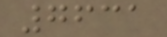7631
